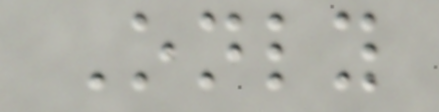Only
